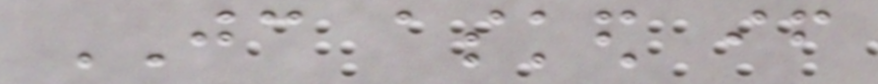JC asked if
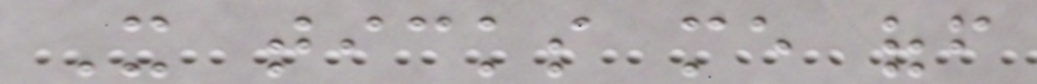It ticks me off
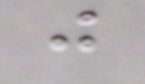just
